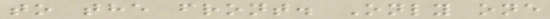to the front. Only one
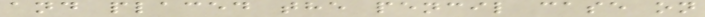and placed the pencil case on
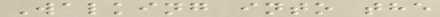Walking into the
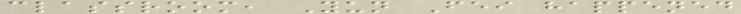classroom, Yun Fei happened
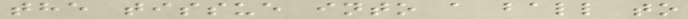the tissue into a ball to
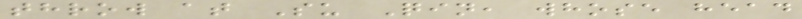throw at Su Qin, whose head
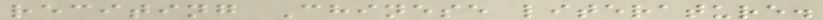reciting Chinese literature.
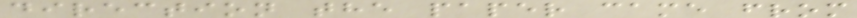direction the paper came from
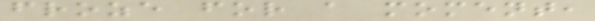froze for a moment,
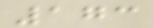173
